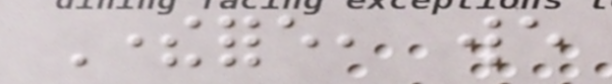Therefore, we
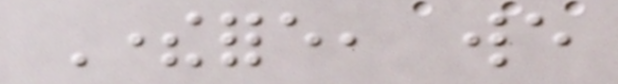Therefore, we
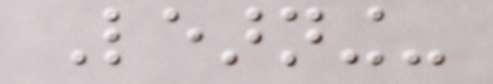Learning-
